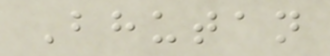Bhutan
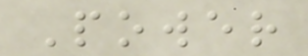Power
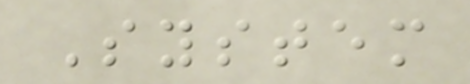System
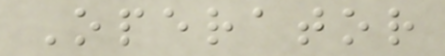Operator
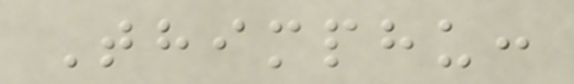Thimphu:
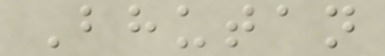Bhutan
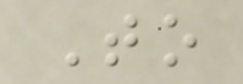To
